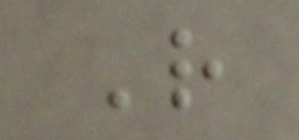R
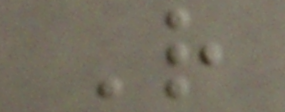R
